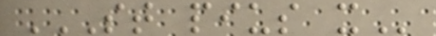ST PIUS X
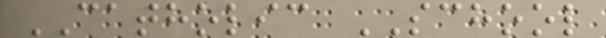CATHOLIC SCHOOL
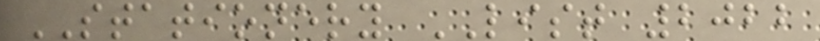STATIONERY LIST 2022
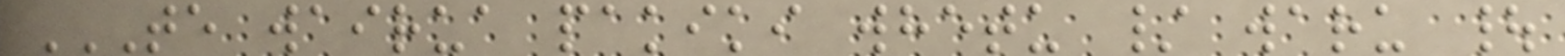TE WAIRUA PAKIKI WHETU / WARU |
